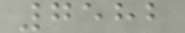7582
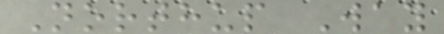Northup Way
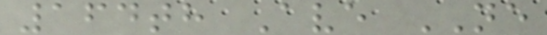164th Ave NE
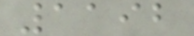1192
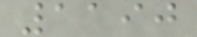1190
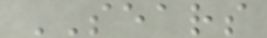SEARS
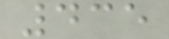435
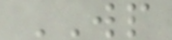WP
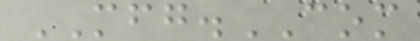MFG.COM
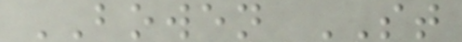BOWEN ST
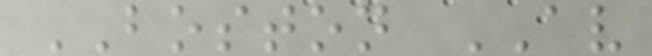BOSTON AV
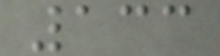133
